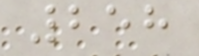258
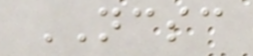NCSC
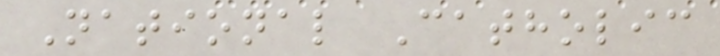National Catholic
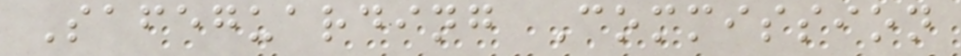Safeguarding Commission
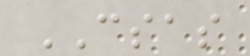CSAS
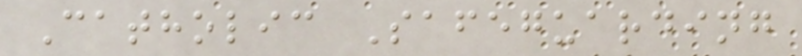Catholic Safeguarding
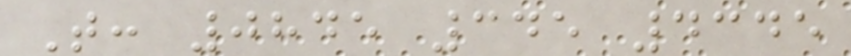T: 0845 345 4345
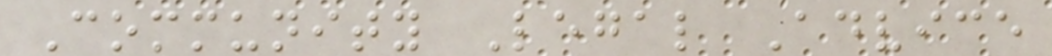Community Legal Advice
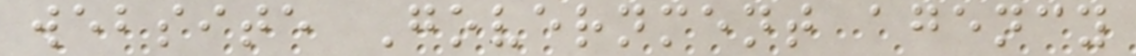website Government agency
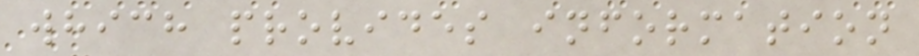which provides information
